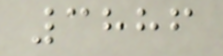3886
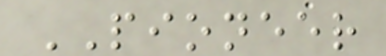PIONEER
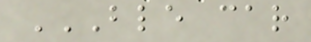BLE CAR
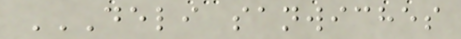DELI SANWICHES
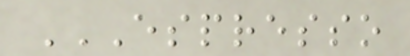ESPRESSO
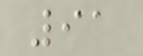91
